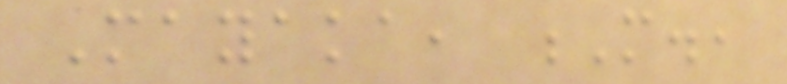Mayaka, M.,
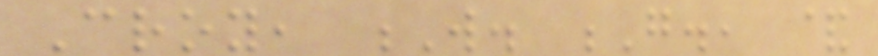Croy, W. G., &
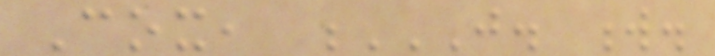Cox, J. W.
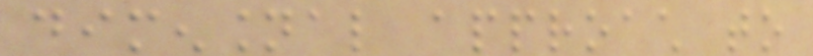dimensional approach to
